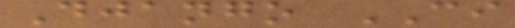Django CI
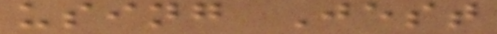using Jest
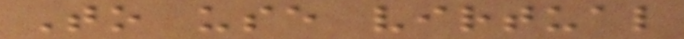To use virtual
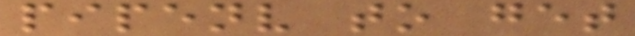pipenv to get
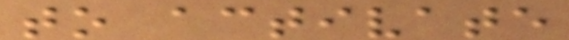to activate
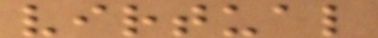virtual
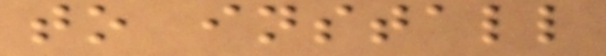to install
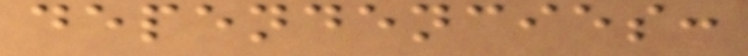dependencies:
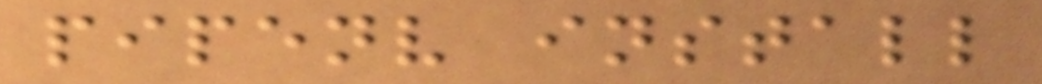pipenv install
